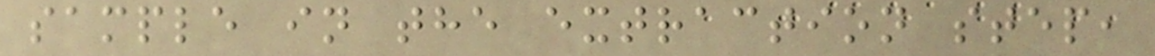sample in the extraction step,
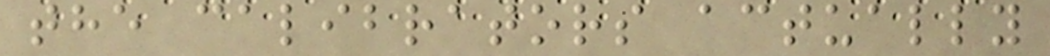the calibrators actually
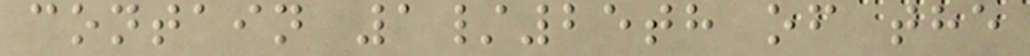contain 1/25th of the
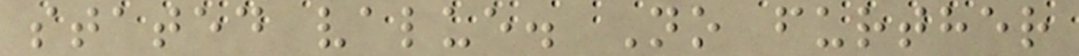stated value. No further
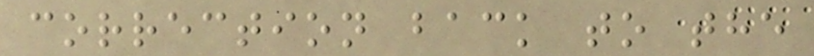correction back to the
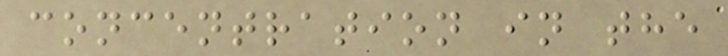concentration in the
